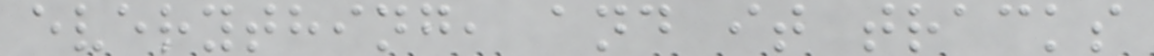everything, and it tracks
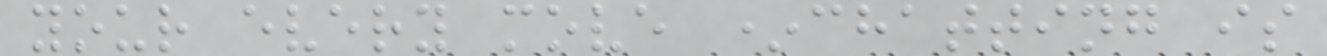your every move *chatting is
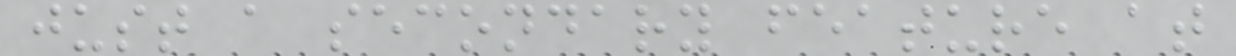just a secondary feature at
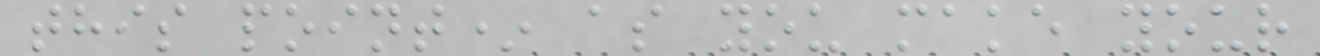this point* as you make your
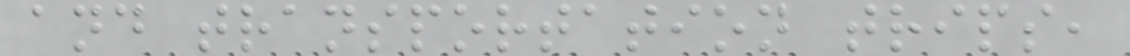and transportation trips,
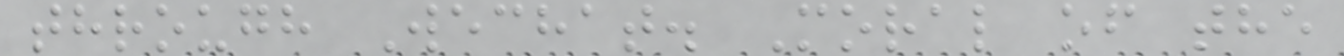through Wechat. Moral of the
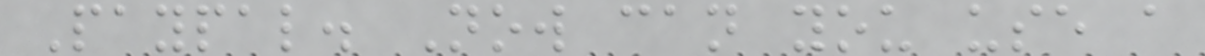Paypal. Now can you use a
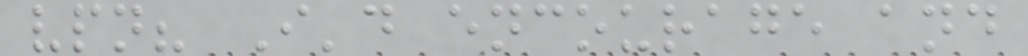vpn? I'd encourage and
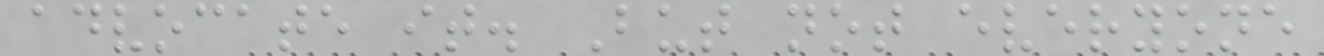advocate it. But not everyone
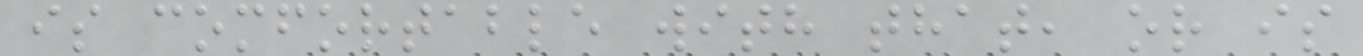is comfortable with that, or is
